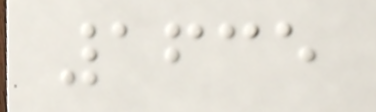1635
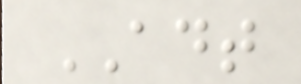ADT
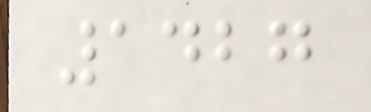1427
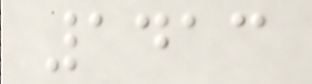1413
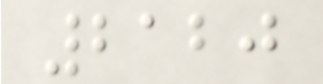2120
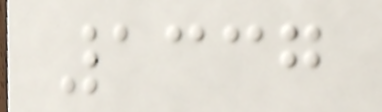1337
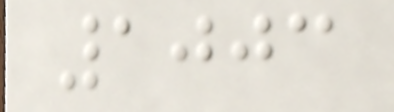1003
